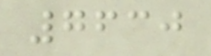7630
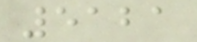5121
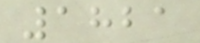1821
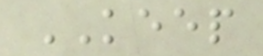KEEP
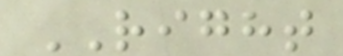RIGHT
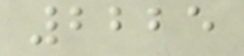2225
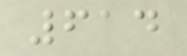614
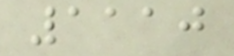1110
